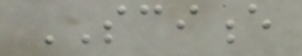SCIENCE
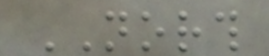NORTH
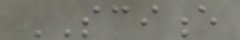SCIENCE
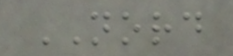NORD
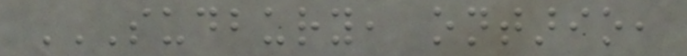SUDBURY, ONTARIO,
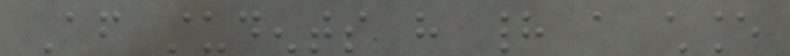After students have had a chance
